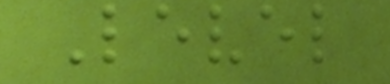Level
